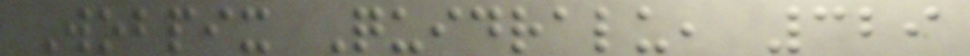Wobpix Quidralu, 329
